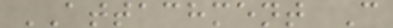ATTACHMENT C
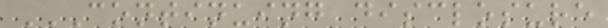CONTINUING DISCLOSURE
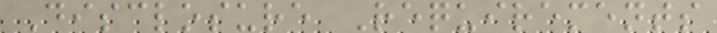Disclosure Requirements
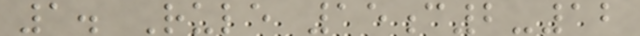1. Rule 15c2-12
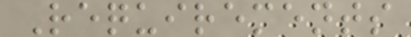Requirements
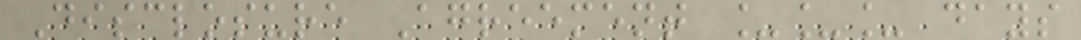Disclosure Agreement ___ days
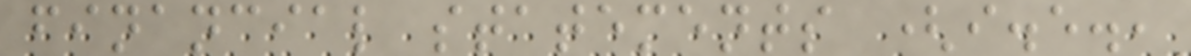financial statements (i.e.,
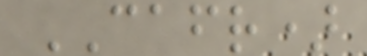CAFR)
